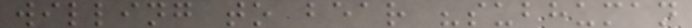willing to bear "subhuman
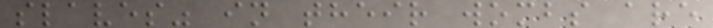slaves" in their wombs are
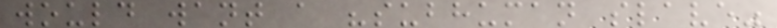would want a "subhuman slave"
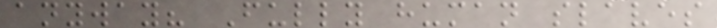anyway? Fully human slaves
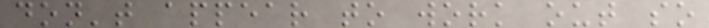don't appear to work out so
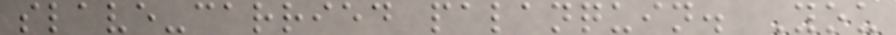slave-carried palanquin. You
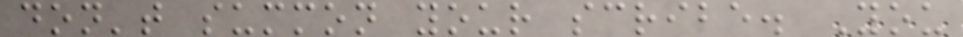don't summon your scribe. You
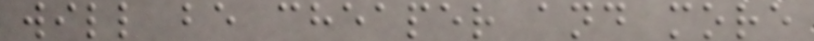will be cheaper and more
